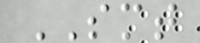SMT
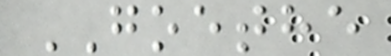GOETHE
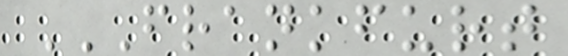FRANKFURT
